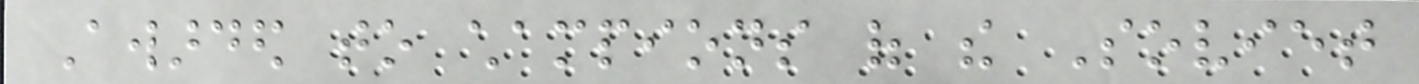Awarded to champions of the Soviet
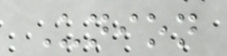Union
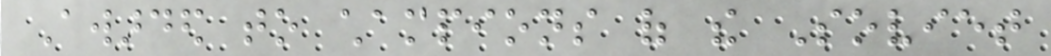Awarded to champions of the Soviet
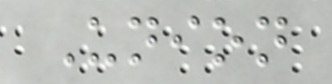Union
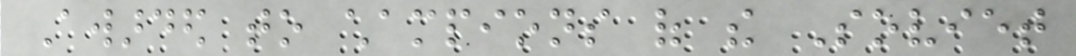Awarded to champions of the Soviet
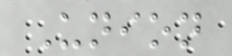Union
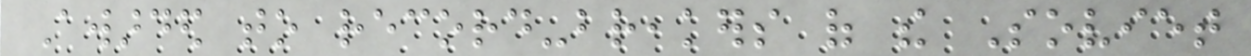Awarded to record-breakers of the Soviet
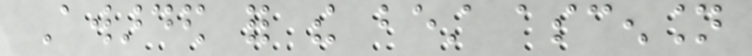Awarded for the best ascension
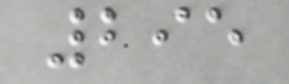295
